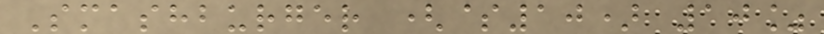Smashburger ($10) 10%
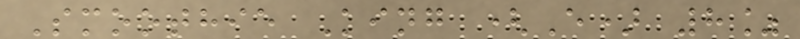Smoothie King (E) 8%
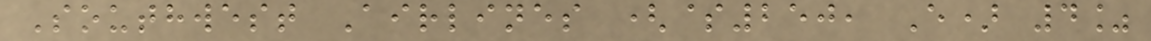Southwest Airlines ($250, E) 4%
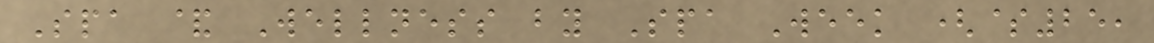Spa & Wellness by Spa Week ($25,
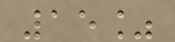15%
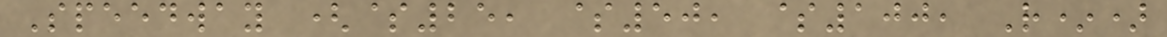Speedway ($25, $50, $100, R*)
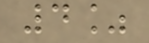4%
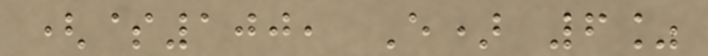($100, E) 6%
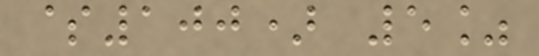$100) 5%
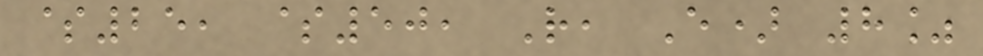$25, $50, R, E) 8%
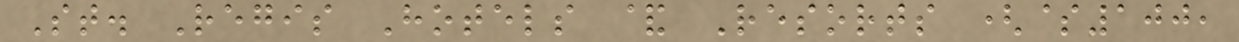St. Regis Hotels & Resorts ($100,
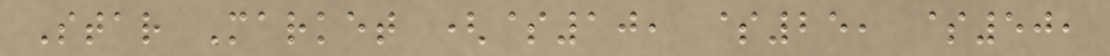Star Market ($10, $25, $50,
